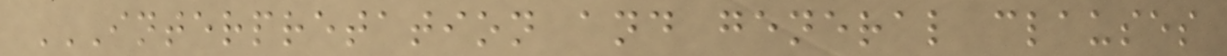INTERPRETATION AND GENERAL CLAUSES
